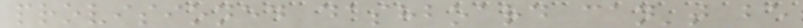provisioned dashboard can't be
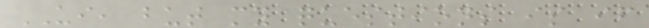UI, but my questions is if
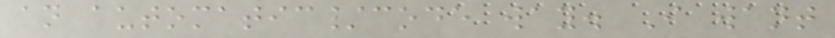an automatic/code way. I want
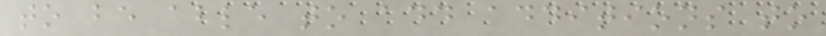to be able to add additions to
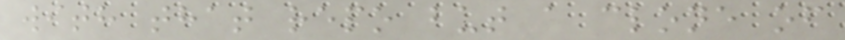with that repo but a clone of
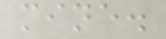mine.
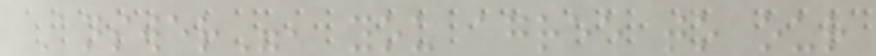Answer", you agree to our
